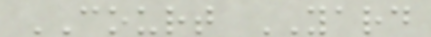COURT YARD
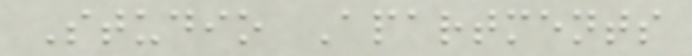Studio Apartments
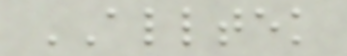ALLTEK
